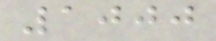1000
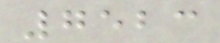7523
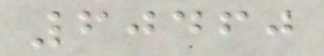60460
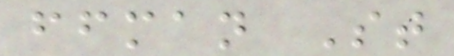ffman St
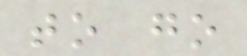to go
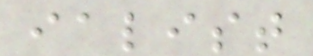ialist
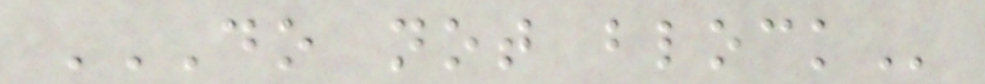DO NOT BLOCK
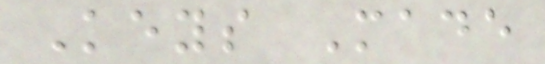Keys Made
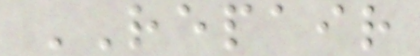REPAIR
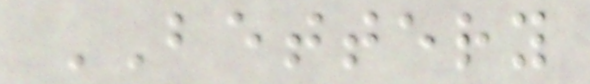BETTERY
